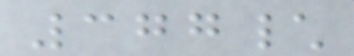377\
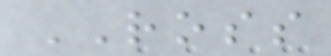ROSS
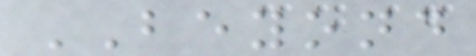BEYOND
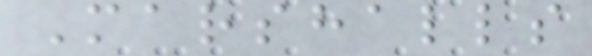Marshalls
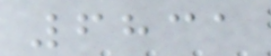6831
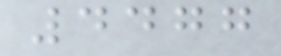4477
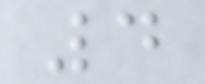4
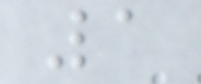1
